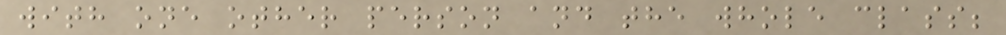with one other person and the whole class;
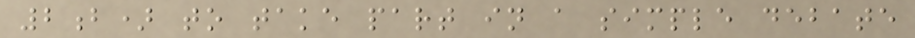2b) to take part in a simple debate
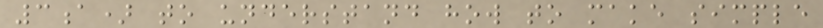3a) to understand how to make simple
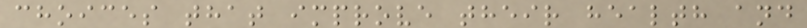choices that improve their health and
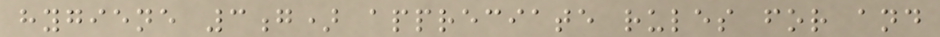hygiene 3g) appreciate rules for and
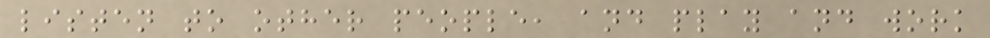listen to other people, and play and work
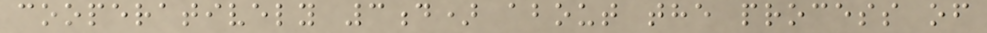cooperatively 3d) about the process of
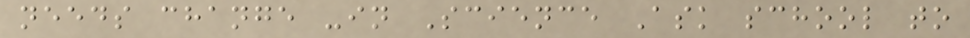needs change -in Science Ask school to
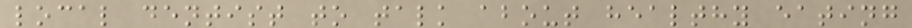local dentist to talk about healthy eating
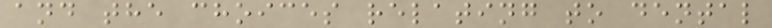and the choices relating to dental
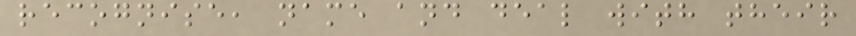recognise, name and deal with their
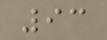93
